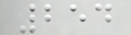254
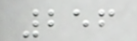256
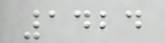1424
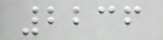2236
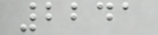2241
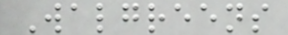Walgreens
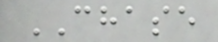CHASE
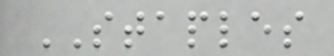STAPLES
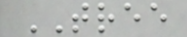TREE
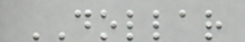DOLLAR
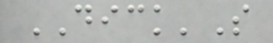DICK'S
